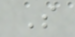S
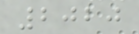2020
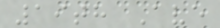19th Ave
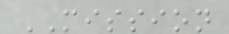MISSION
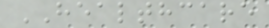HEALTHCARE
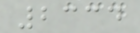2334
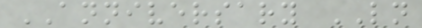ANNIVERSARY LN
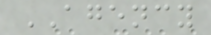AGENCY
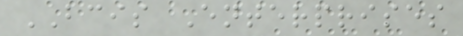BCIS Enterprises
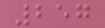257
